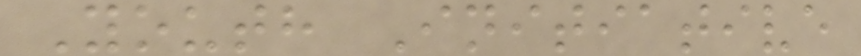Youth Initiative
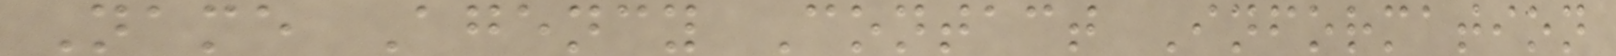Name Agency Contact Information
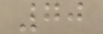70
